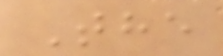The
